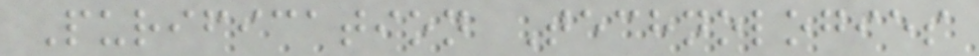Purification Technologies
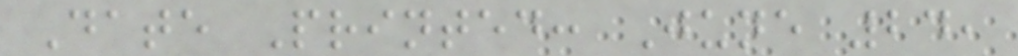Date Printed: June 24,
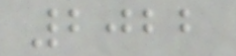2022
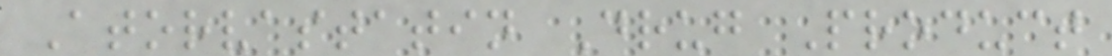Atorvastatin Drug Product
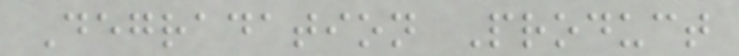Degradation Product
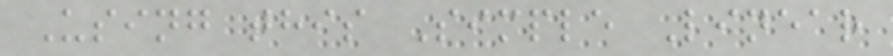Using this Simple Linear
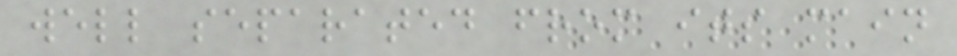well separated from its main
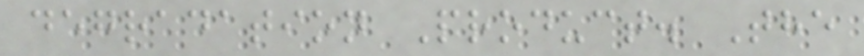degradation Product. The
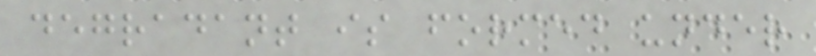degradant is formed under
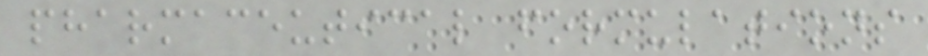pharmaceutical formulations
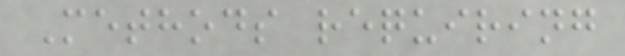Methods requiring
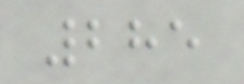285
